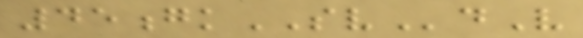45gkSVdV
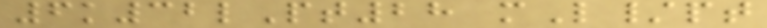6k32lPt28 mL/pt
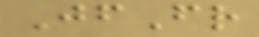JfFr
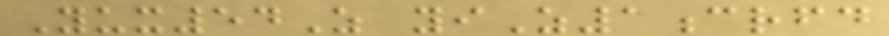Yux54Z yiZ1crfd
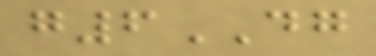g6DG
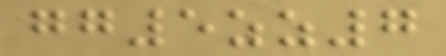gg5zz7
